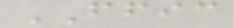FFIC
